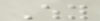Why
